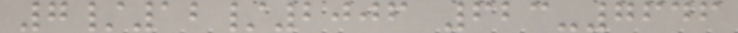7/12/2006 623-7646
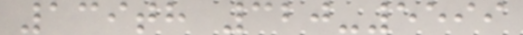139th 320-5599
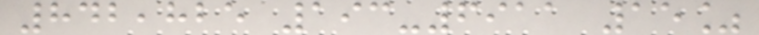842,825 193-6911 15%
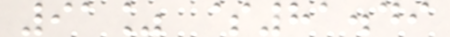91% $81.49
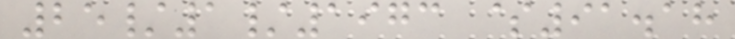25/1/1973 $91.18
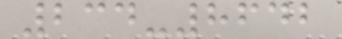234-8642
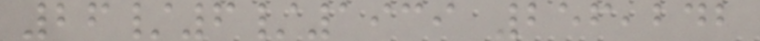26/6/1939 256,242
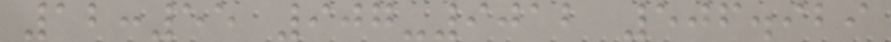12:55 907-9012 506.929
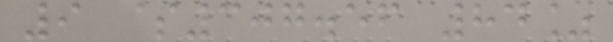9 $307.56 84%
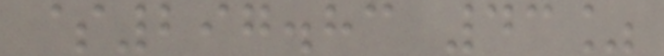$297.83 43%
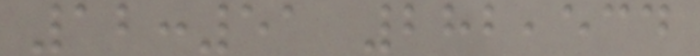12:51 282,534
